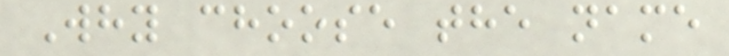Why choose the name
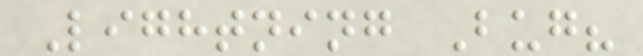Lightning Bug?
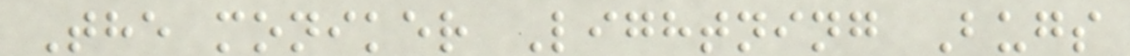The moniker Lightning Bugs
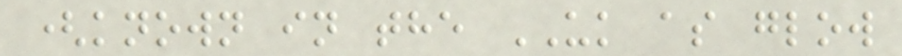(known in the UK as glow
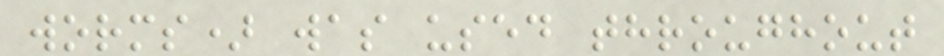worms) was used throughout
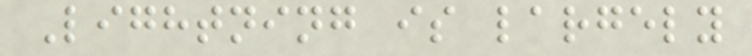Lightning is largely
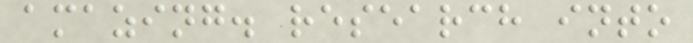amazing. research into
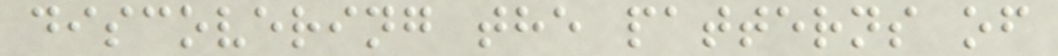discovering the patterns of
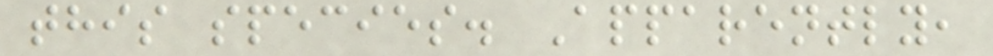this species. Apparently,
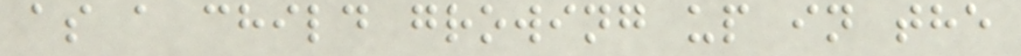as a child growing up in the
